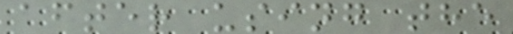after using the
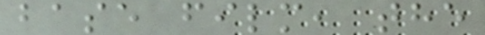base film, the
